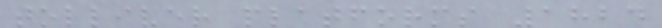tolliver platforms 1824
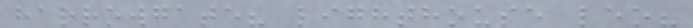harrowgate? lighthouse leo?
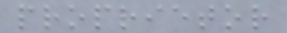proprietor
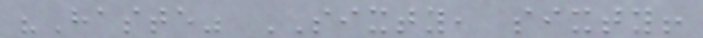"Haste" SIXTY, sixty!
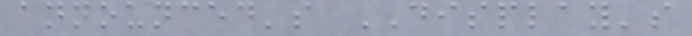announced's DISPLAY's
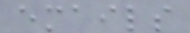emails
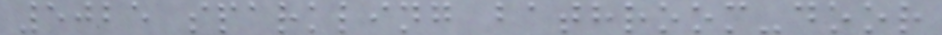5025 sparkling bathroom-door
